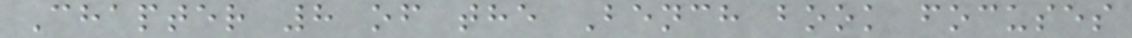Chapter 8 of the Bench book focuses
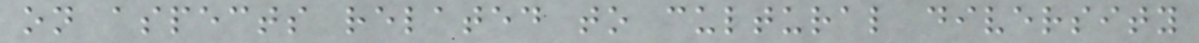on aspects related to cultural diversity
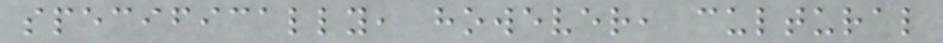specifically, however, cultural
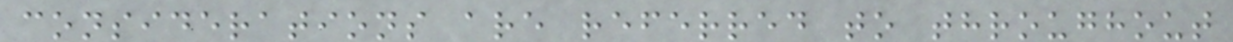considerations are referred to throughout
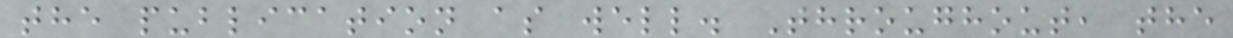the publication as well. Throughout, the
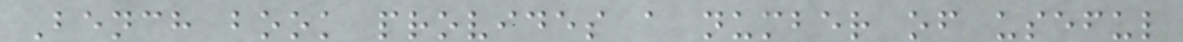Bench book provides a number of useful
